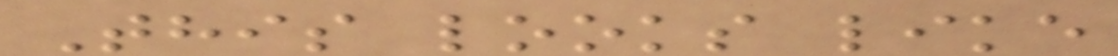This looks like
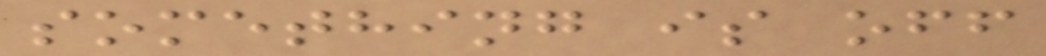something is off
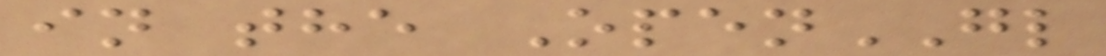in the OpenGL
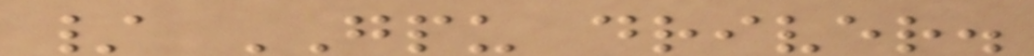/ GPU driver.
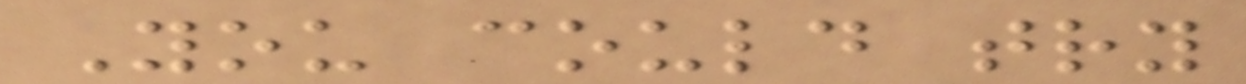You could try
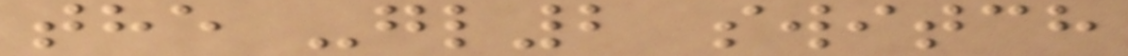the -gl2 switch
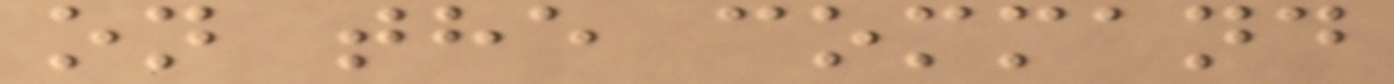on the command
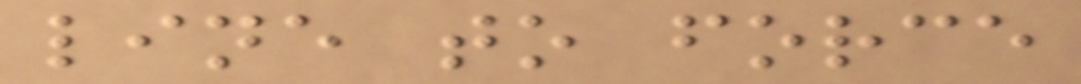line to force
